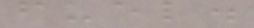fuel.
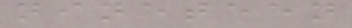nineteen
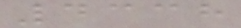4338
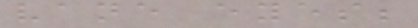vane eyes;
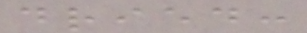dried:
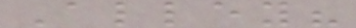Alley?
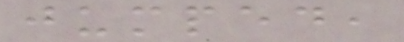jumped,
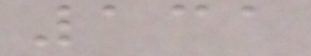131
